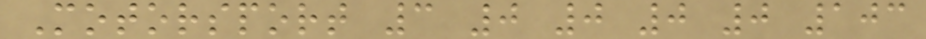Motorsport 3 0 0 0 0 103
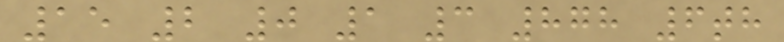15 2 0 1 3 878 6th
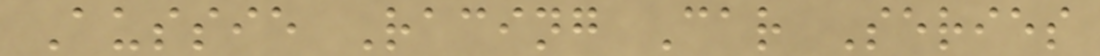Aussie Racing Car Series
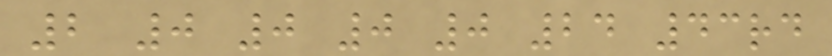2 0 0 0 0 24 43rd
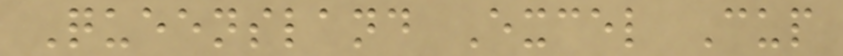Queensland Excel Cup
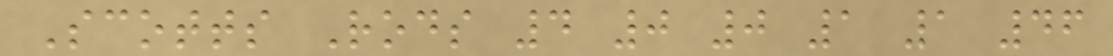Scotts Rods 4 0 0 1 1 46
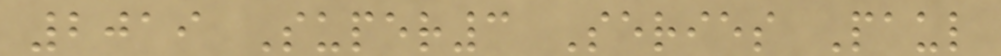2019 Super3 Series Paul
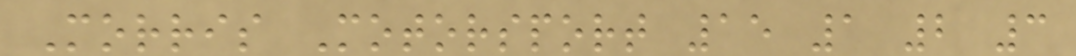Morris Motorsport 15 1 2 3
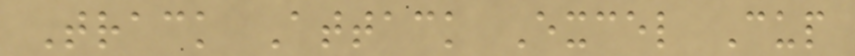Track Attack Excel Cup
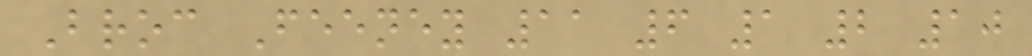Broc Feeney 11 6 1 2 10
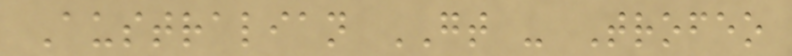Australian GT - Trofeo
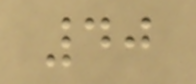40
